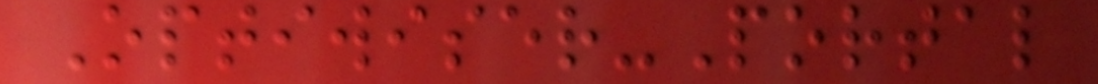Optiwiser-Portal
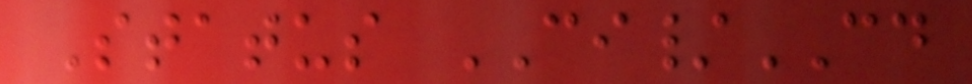Status CI/CD
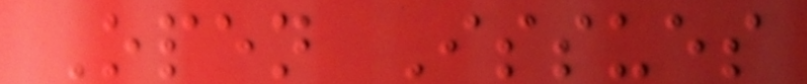Open Issues
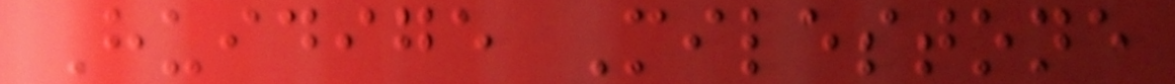Huidige Milestone
